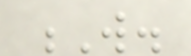W.
